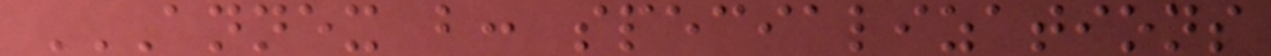ANNEX B: SPECIALIZATIONS
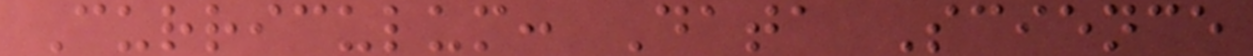Curriculum: Data Science
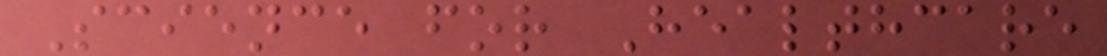Science for Healthcare
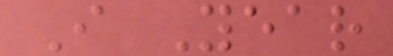I Year
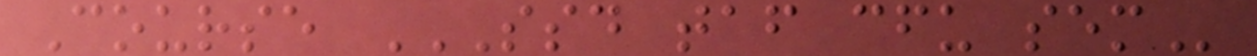Course SSD TAF CFU SEM
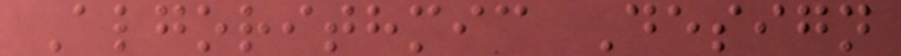Algorithmic Design
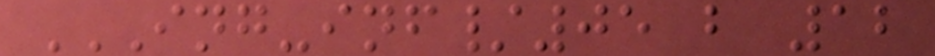ING-INF/05 B 12
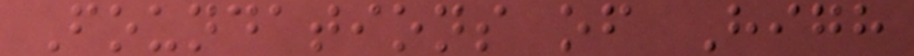Foundations of High
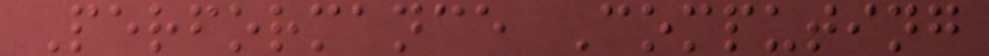Performance Computing
